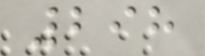298
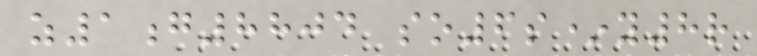z1g8804 so6s*y8r
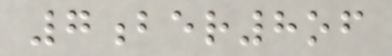7ber8of
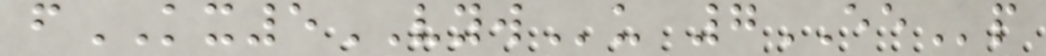fKX5VYWu 7EEp
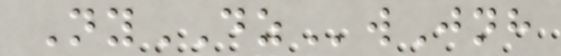NyDZwJnh
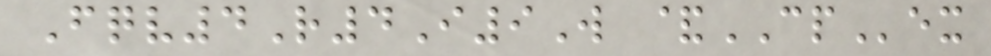Fqv4R4I9W &CPex
